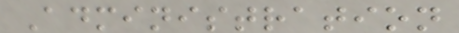Administration
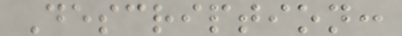Description:
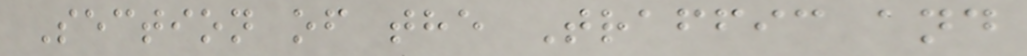Section of the Traffic and
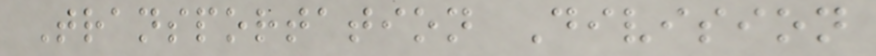Transportation Division
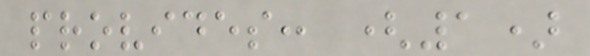provides: (1)
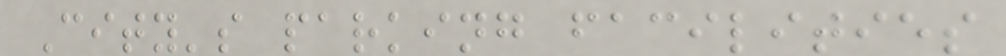City's parking facilities
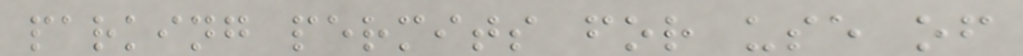parking permits for use of
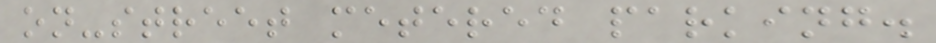on-street metered parking.
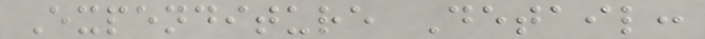Expenditure Detail:
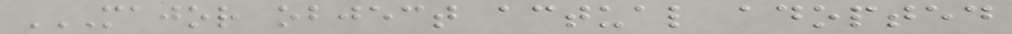MAJOR OBJECT ACTUAL ADOPTED
